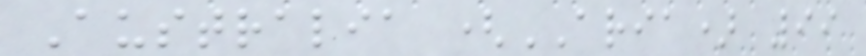Australia (ARIA) 99
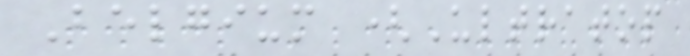Belgium (Ultratop
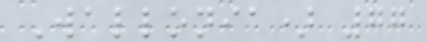Wallonia) 77
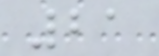21
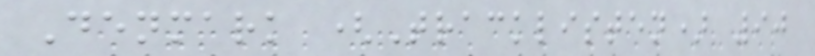Denmark (Tracklisten) 90
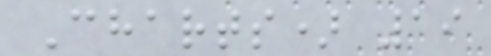Charts) 19
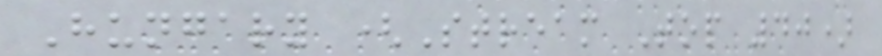Hungary (Stream Top 40)
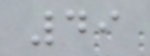49
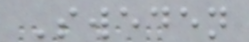Sweden
